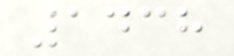1438
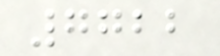7722
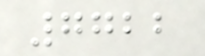7722
